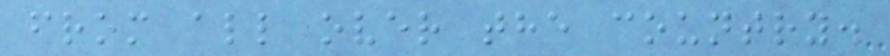from all over the country.
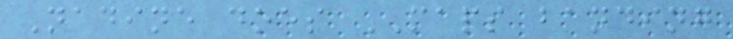Nadine does MAPS banding
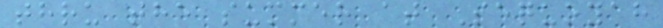thru the summer at Sequoyah
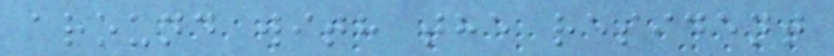around with the resident
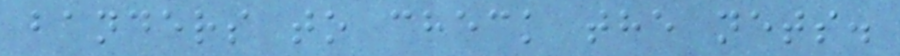banders to check the nets.
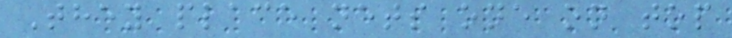They place nets one on top
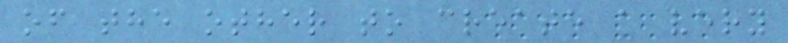of the other to create a very
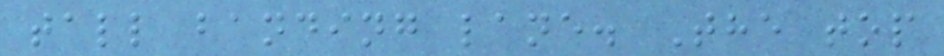tall banding lane. The top
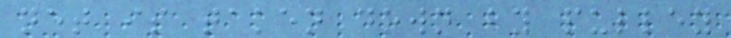net is taken down by pulley
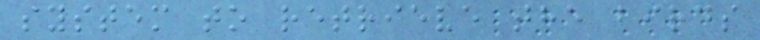system to retrieve the birds
